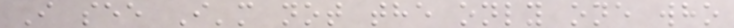I see I'm not the only one who
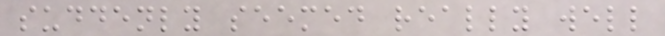suddenly seemed really well
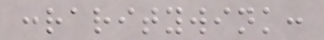:raritywink:
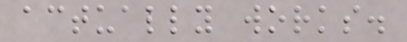actually works.
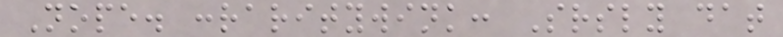Nope. :raritywink: Srsly dat
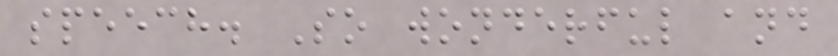speech. So wonderful and
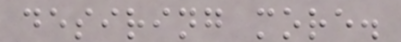desiring more.
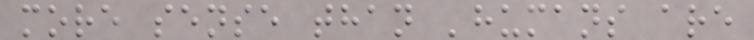more sense than 'humans are
